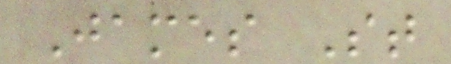James St
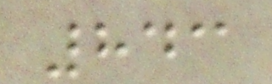843
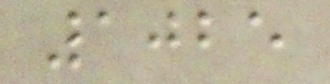1025
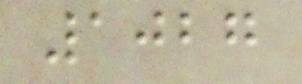1027
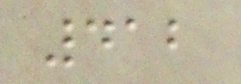412
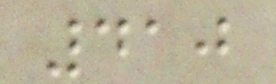410
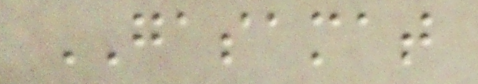GASAMAT
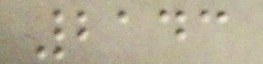2143
